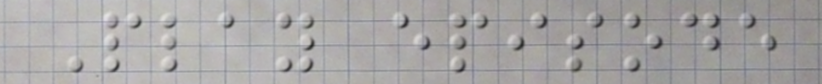Play episode
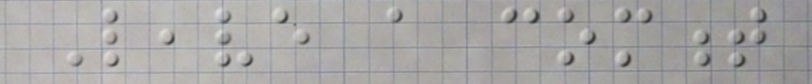Leave a comment
